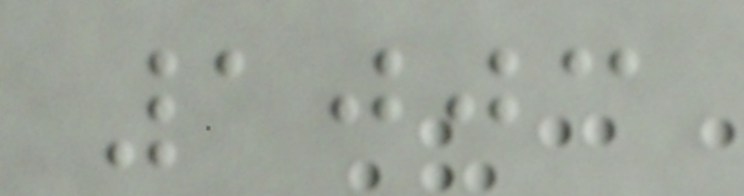1003
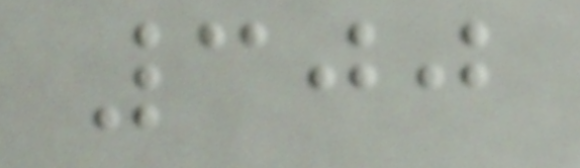300
